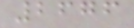2676
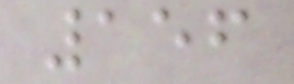156
